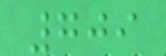709
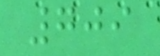709
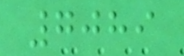7089
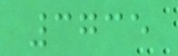3735
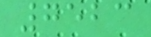7523
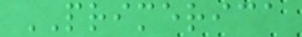PRIMERICA
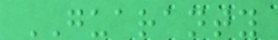GUARANTY
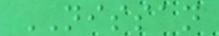NISSAN
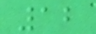12
